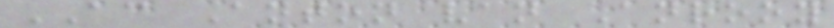AC Anton van Anrooy
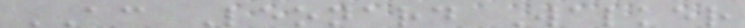AC Leonard Walker
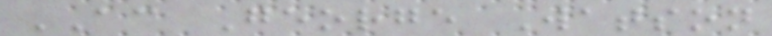AC George Watson
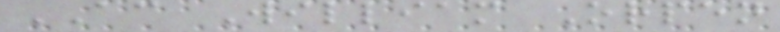AC William Orpen
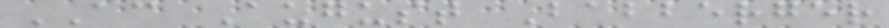AC August Babberger
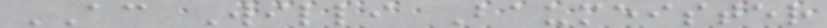AC Willi Baumeister
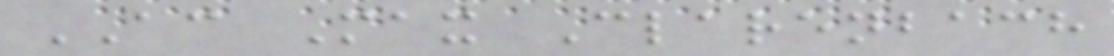AC Max Clarenbach
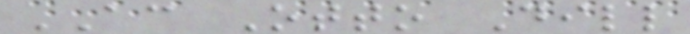AC Otto Dill
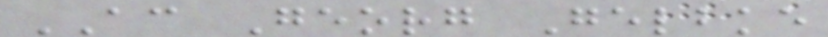AC Georg Gelbke
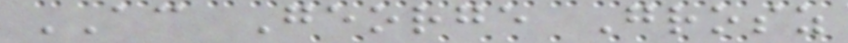AC George Grosz
